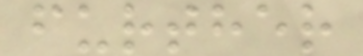further
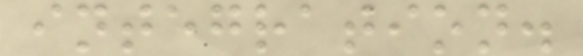integration.
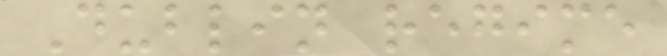Dublin regime
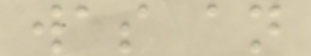was an
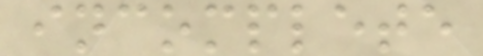incomplete
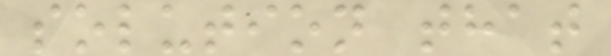solution that
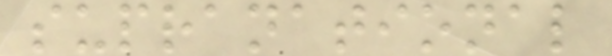supranational
